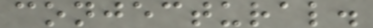conjectural.
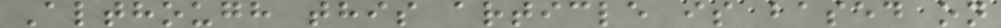Although this article is based on
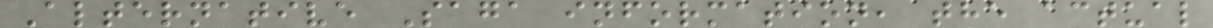Alternative Saga information, the actual
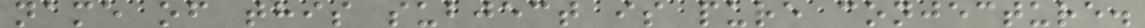name of this subject is pure conjecture.
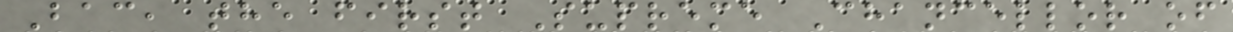Bac, the first Supreme Chancellor of
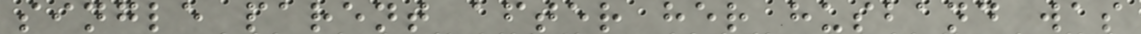single parent after her husband was
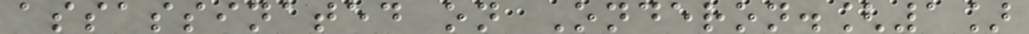assassinated on Onderon.[1]
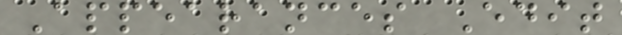Appearances Edit
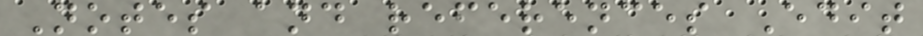Notes and references Edit
